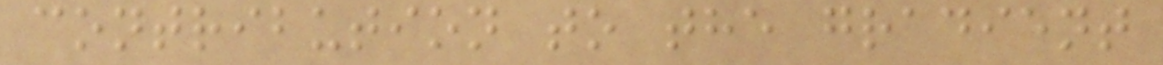contribution to the gradient
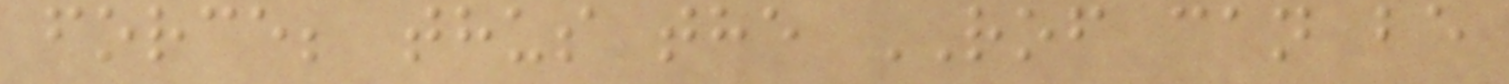force; thus the ROF can be
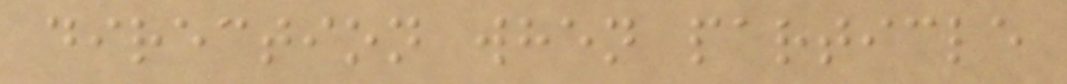direction when particle
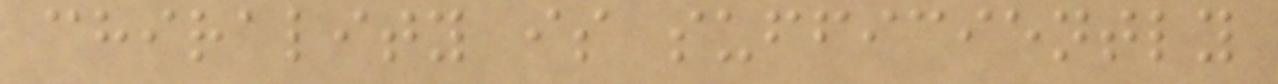chirality is sufficiently
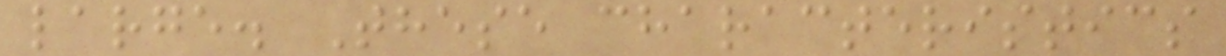large. These characteristics
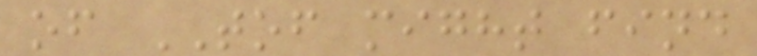of TOF might find
